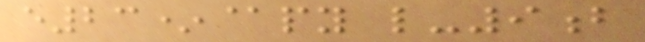e23*@py l-9b
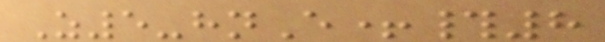Z5-hnE+#8
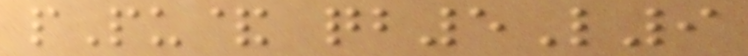pPu& qb5L9
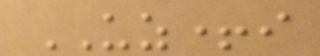UZ+i
